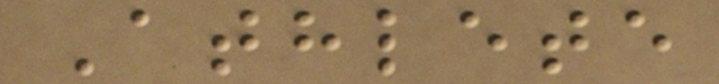Athlete
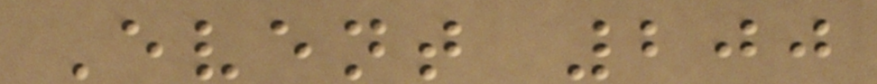Event 200
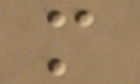m
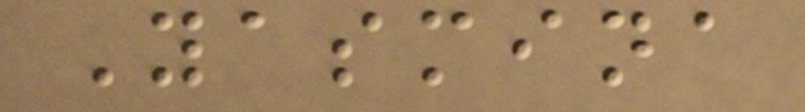Yasmina
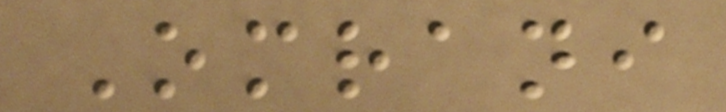Omrani
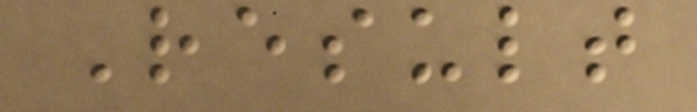Result
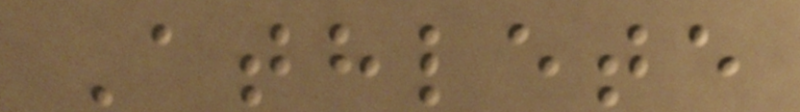Athlete
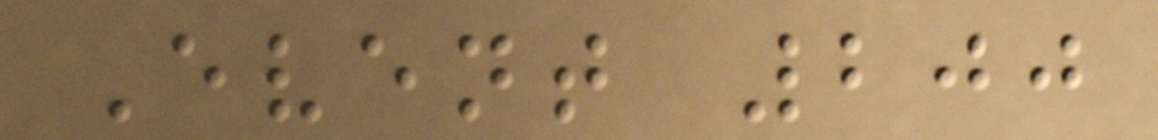Event 200
